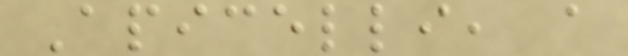Apicelli, a
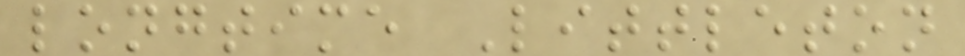longtime Littleton
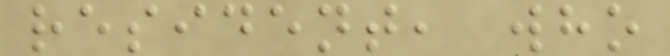resident, who
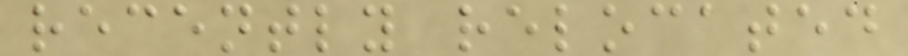recently relocated
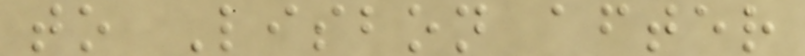to Lisbon after
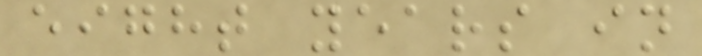eight years in
